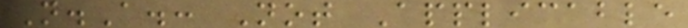N.A.: Not Applicable
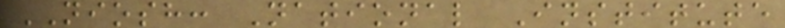NIOSH: National Institute
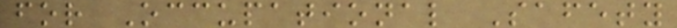for Occupational Safety
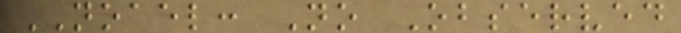NOAEL: No Observed
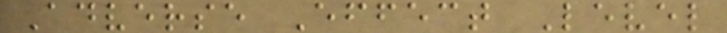Adverse Effect Level
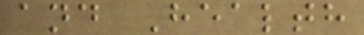and Health
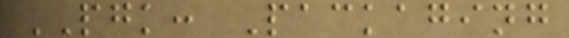PGK: Packaging
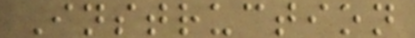Instruction
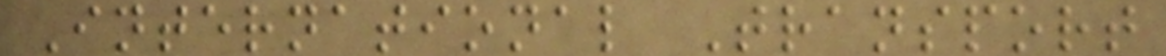International Transport
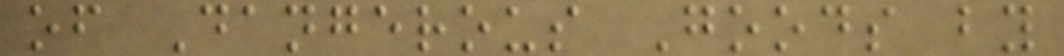of Dangerous Goods by
